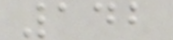142
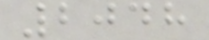2048
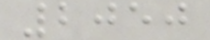2050
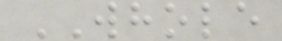WHOLE
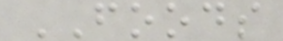FOODS
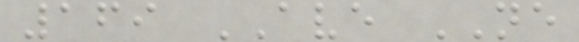169 AVE NE
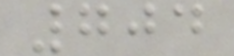704
